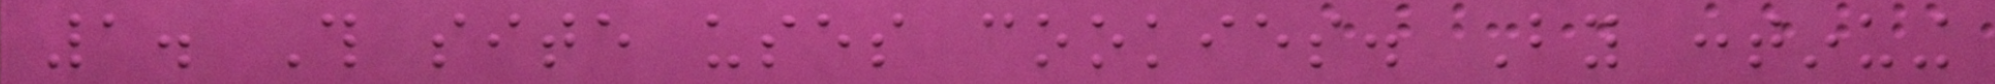1. This site uses cookies. By continuing
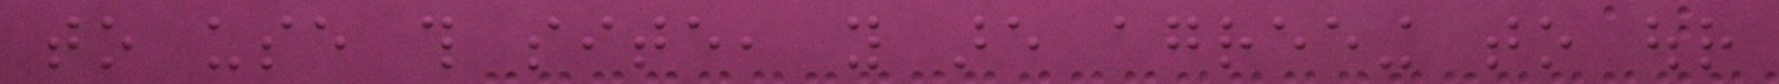to use this site, you are agreeing to our
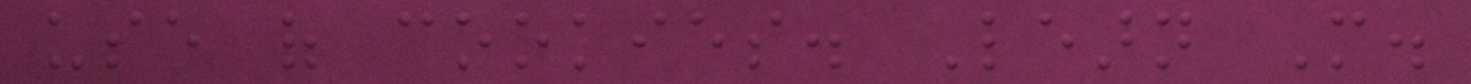use of cookies. Learn More.
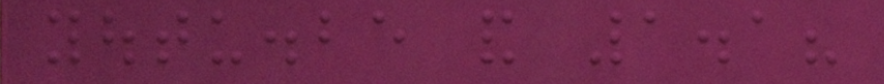youtu.be and 1.1?
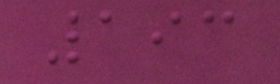193
